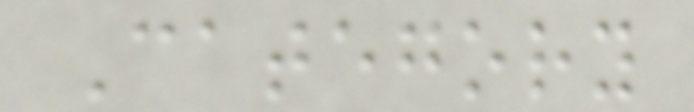Category
